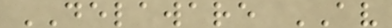DELAWARE AV
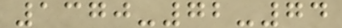1370-72-74
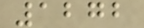1272
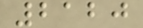2120
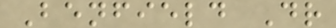Benfield Dr
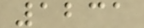1231
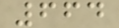664
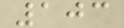103
